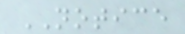NOTICE
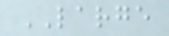LARGE
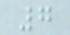7
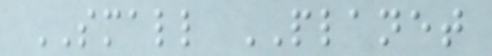SMALL PLANET
